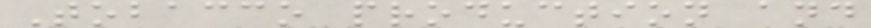Tobacco production and
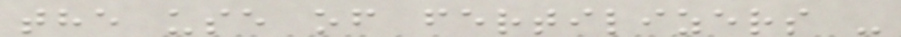the use of fertilizers -
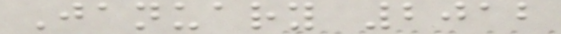January 2012
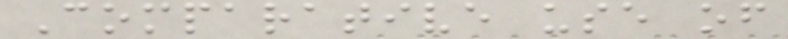Comparative use of
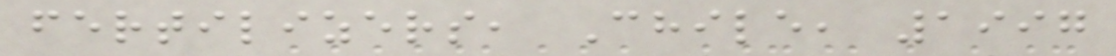fertilizers, Chile, 1997
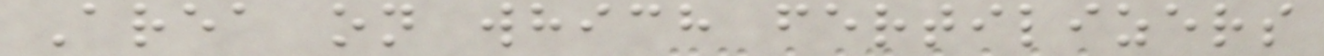Area on which fertilizers
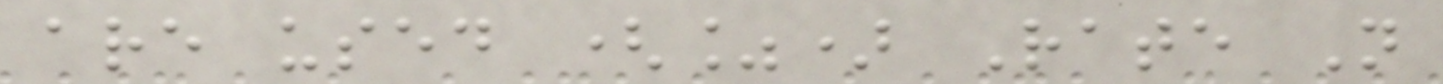are used (%) Rate N
